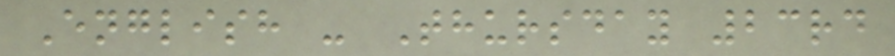English - Thursday 23rd
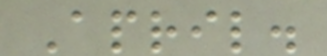April.
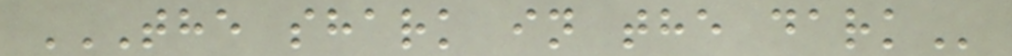THE SHARK IN THE DARK
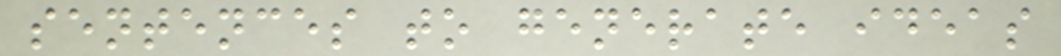sentences to generate ideas
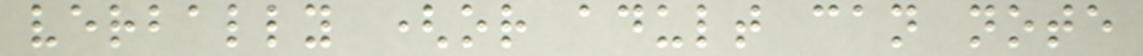verbally (or adult can note
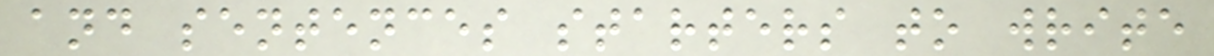and sentences starters to write
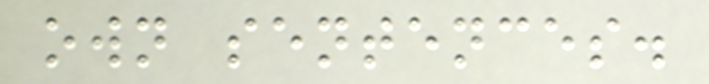own sentences.
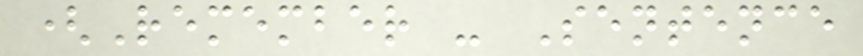(Remember - Sentence
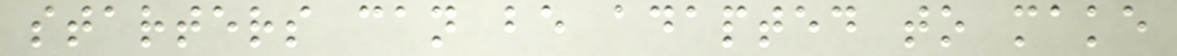starters can be adapted to make
